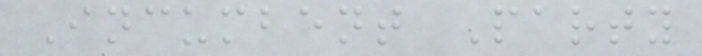Incumbent Party
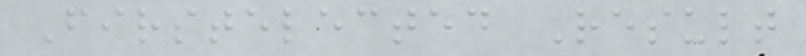Firstelected Result
